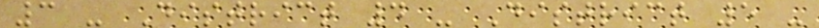3 - District 4 - District 5 -
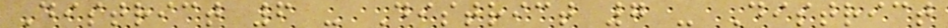District 6 - District 7 - District
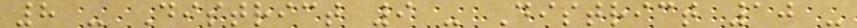8 - District 9 - District 10 -
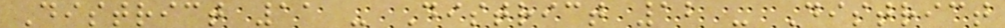District 11 - District 12 - District
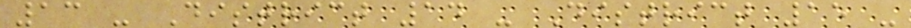13 - District 14 - District 15 -
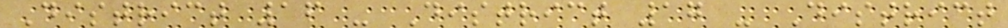District 16 - District 17 - District
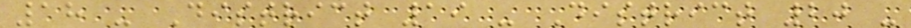18 - District 19 - District 20 -
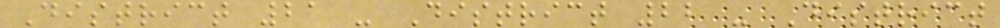District 21 - District 22 - District
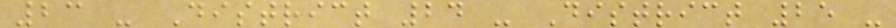23 - District 24 - District 25 -
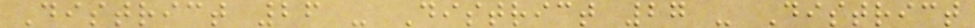District 26 - District 27 - District
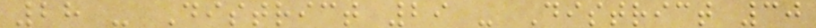28 - District 29 - District 30
